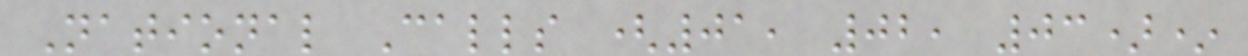National Calls (01, 02, 03)*
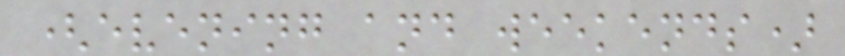(evening and weekends)
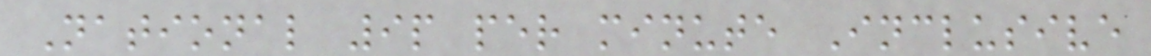National 9p per minute Inclusive
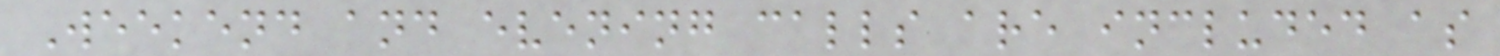Weekend and evening calls are included as
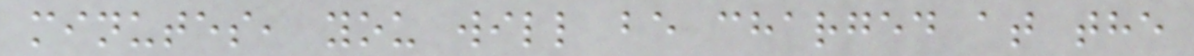minutes, you will be charged at the
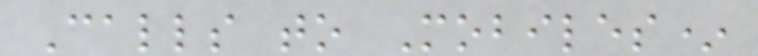Calls to Mobiles*
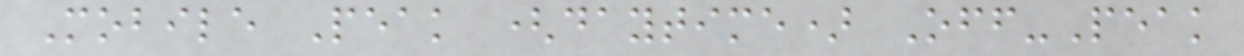Mobile Peak (daytime) Off-Peak
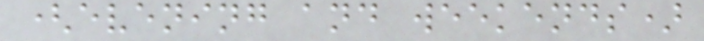(evening and weekends)
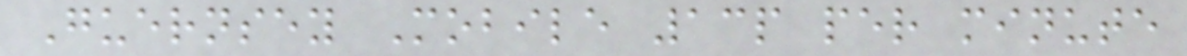Guernsey Mobile 13p per minute
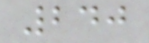240
